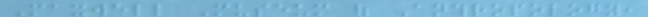Maxwell Museum of Anthropology,
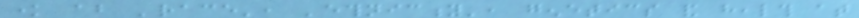know about 'race', 'ethnicity', genetics and health at
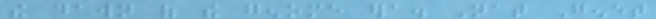the dawn of the genome era. Nat Genet
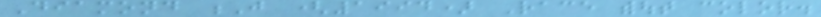Diamond J (1994) Race without color.
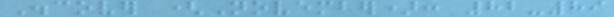Discover (November): 82-89
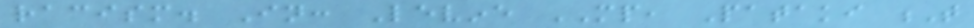racism. In: Levine MP, Pataki T
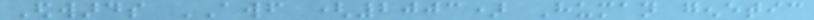Edwards AWF (2003) Human genetic
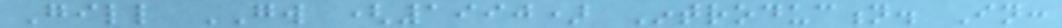Gill GW (1990) Introduction. In:
